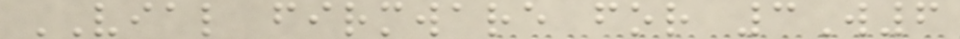VIAL firmware for 3W6
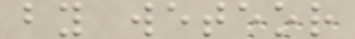by weteor
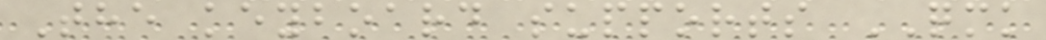The keyboard supports QMK
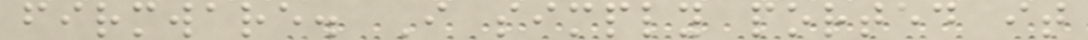firmware. I simply ported it
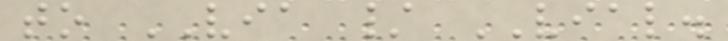to VIA / VIAL.
